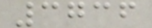3736
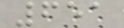651
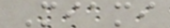Miami
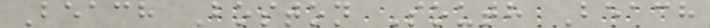Beach Boston South Beach
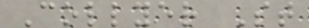Collyer St
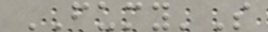FUMY'S
